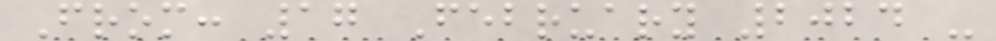From: 17 February 2024 -
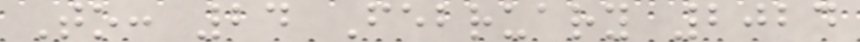To: 24 February 2024
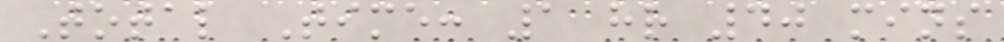Total Time: 1 hr 40 mins
